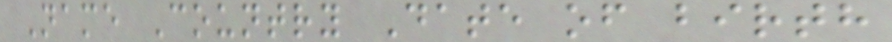Name Country Date of birth
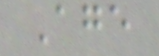Age
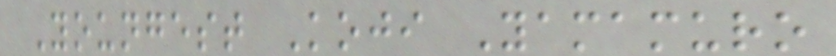Youngest Koji Yamamuro
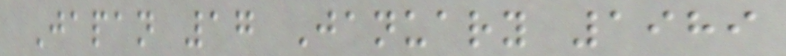Japan 17 January 1989
